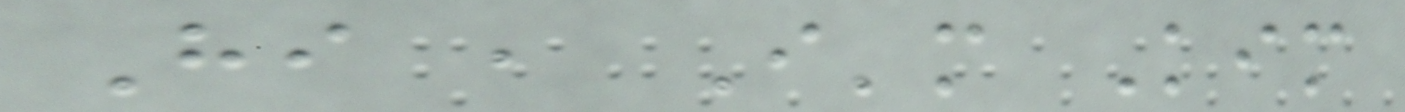Hi , I'm Kim
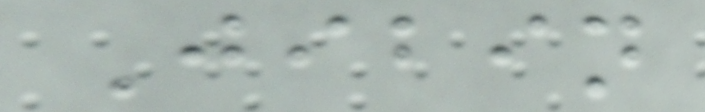Jibin
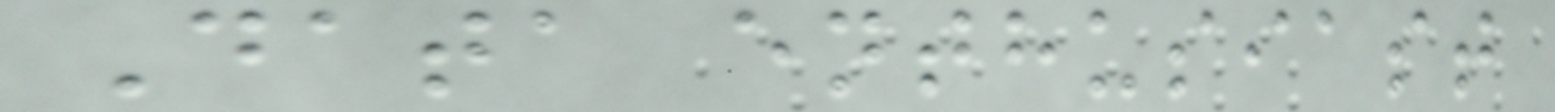Data enthusiast
